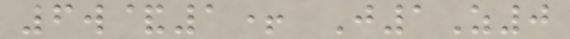6w&1+ J1Z0
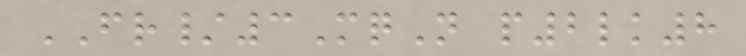FR/3MqN p2lk8
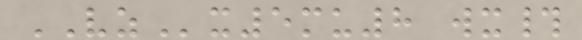VZx5mu8 wx#
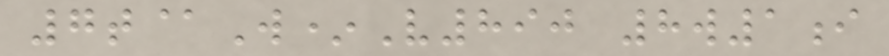7t@W*V890 8w1i
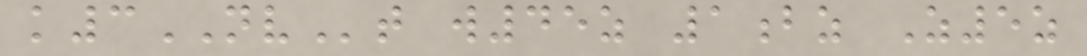k3NVt w45z 1bz Z5z
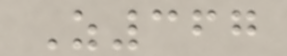Z367
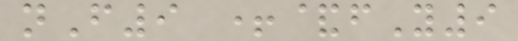nF9 +&fY9
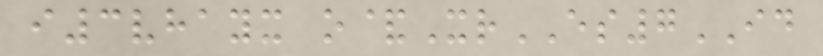i3vhayx o&XrES7ID
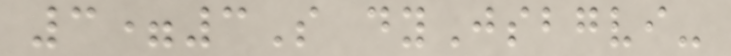3=3S dyJsbgvi-
